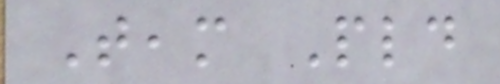Team Pld
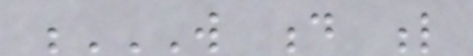W D L
